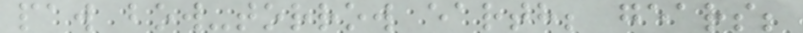paw bow-torrow earth; gears;
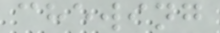chewing
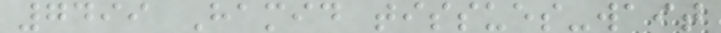7499 Hamid tissues-wait
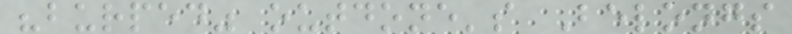"burped" outdone's Belongs
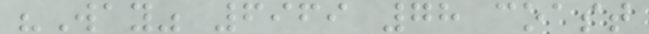"Way" 6969 78 coast
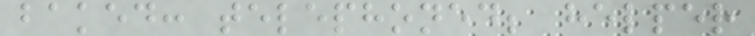baked: telephoned; helper
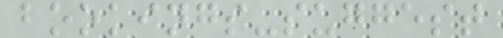bookings-suggest
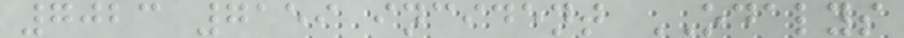7023 7159 incident ODALYS
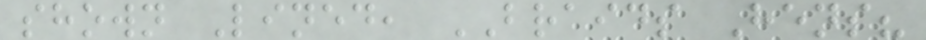shown Lined, BRAIDS Hens?
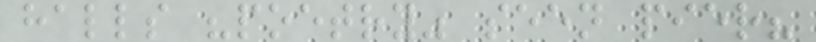halls "poetry" seen pier?
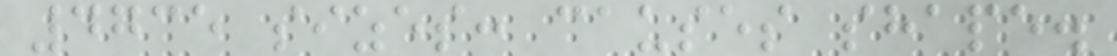4735 sizes: causes shape.
